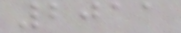2011
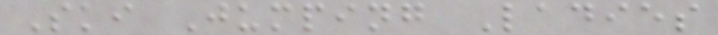Ski Jumping Ladies
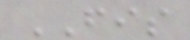FIS
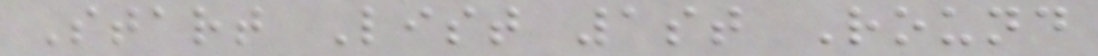Start List 1st Round
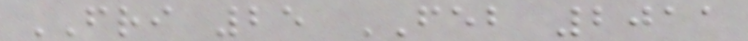FRI 25 FEB 2011
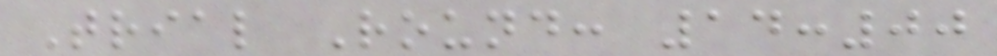Trial Round: 14:00
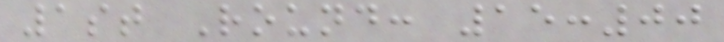1st Round: 15:00
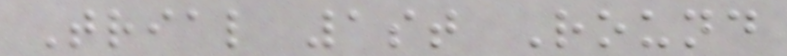Trial 1st Round
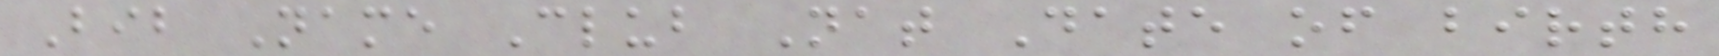Bib Name Club Nat Date of birth
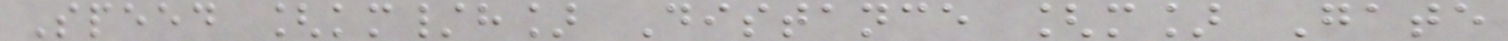Speed [km/h] Distance [m] Gate
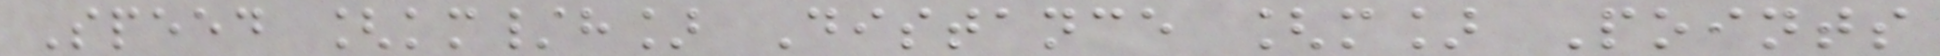Speed [km/h] Distance [m] Points
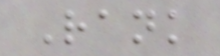Rank
